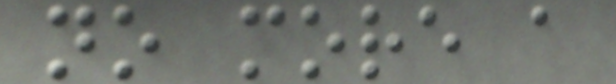no more a
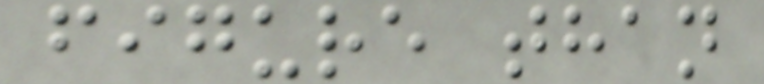figure than
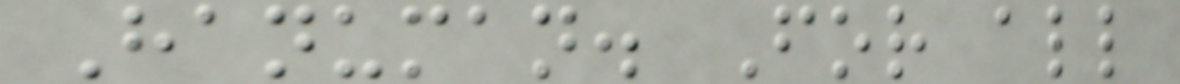Hanuman. For all
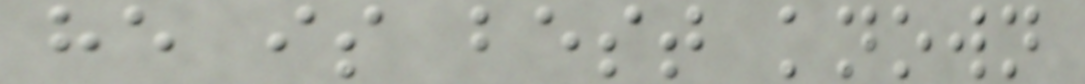he is best known
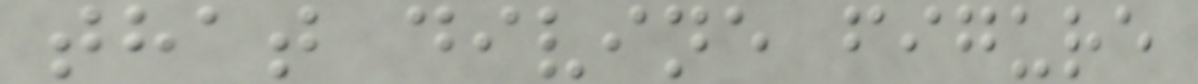that divine figure
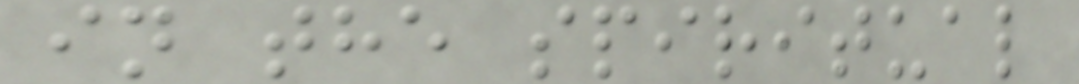in the spiritual
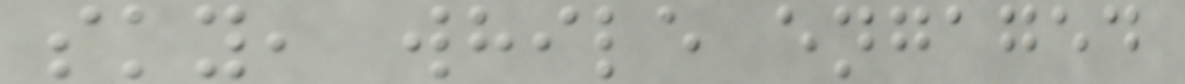sky, while engaged
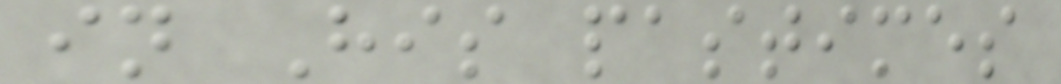in His pastimes
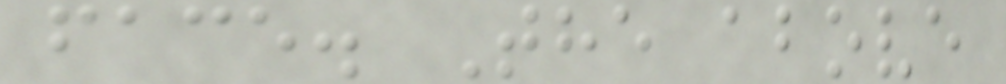face. The above
